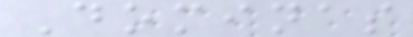Dominas
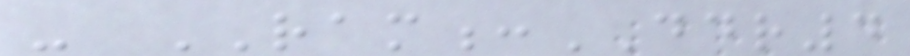- RAM:DDR4
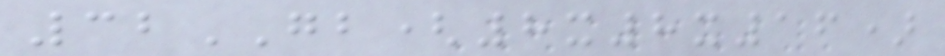32GB(8x8x16)
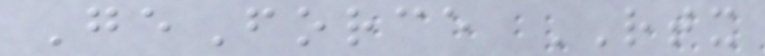GeForce RTX
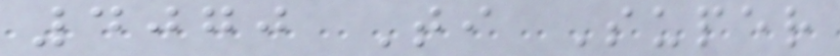4070 Ti Super
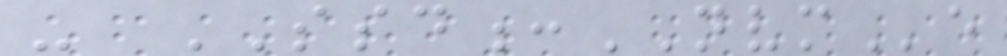- SSD:NVMe
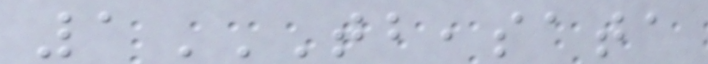1TB,SATA
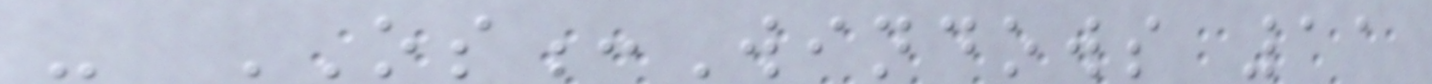- OS:Windows 11
